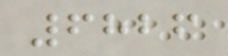6826
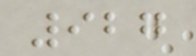927
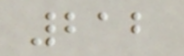212
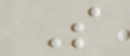S
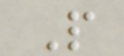P
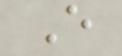E
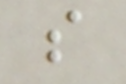s
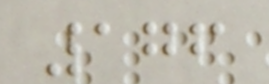176
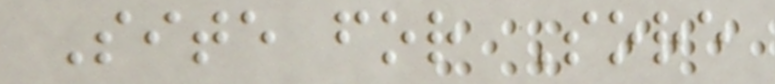Site for Sore
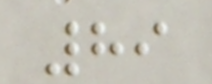89
